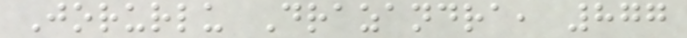Jorurlu Drazandra, 877
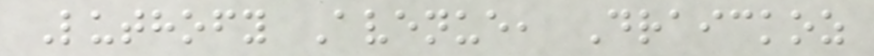Luthofy Avenue, Draickoz
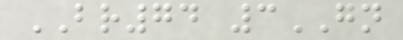BR74 3GN
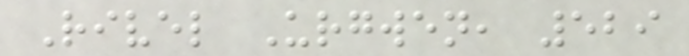Rivel Urgwen, 529
